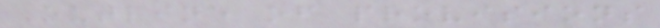Outline of provisions
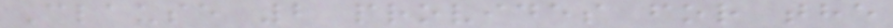Clause 2 provides for the
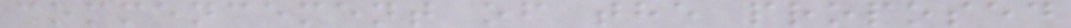commencement of the proposed
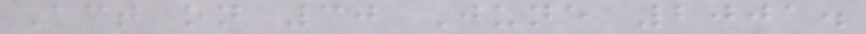Act on 30 June 2001.
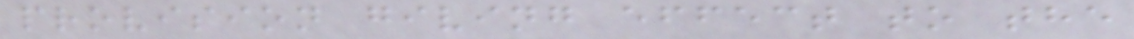provision giving effect to the
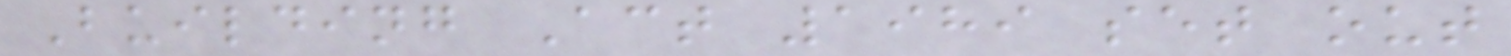Building Act 1989 set out
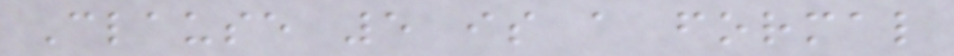Clause 5 is a formal
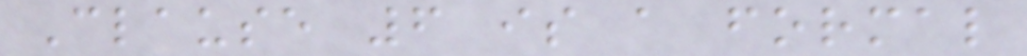Clause 6 is a formal
